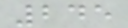245
